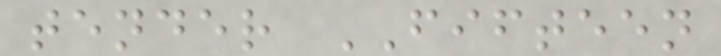tender FIFTEEN
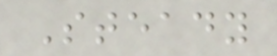Steady
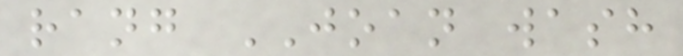rang JOAN wash
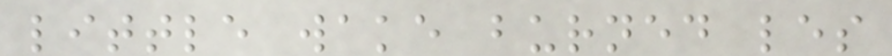little wake burned les
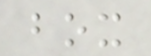box
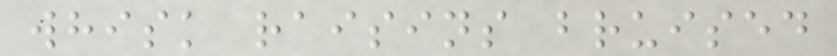whisk raisins bruised
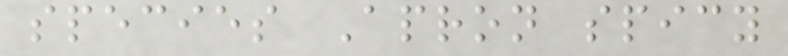species Apron spicy
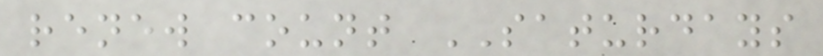renew count SATURDAYS
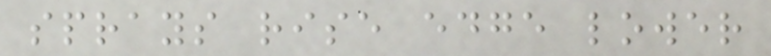sprays rise edge lower
